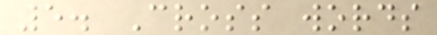5. Cross words
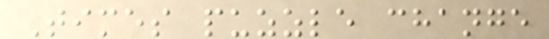Times puzzle change
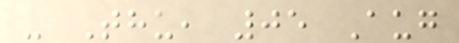- Thu, 05 Aug
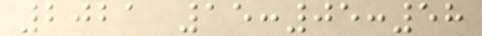2021 15:05:58
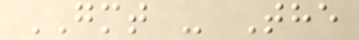GMT - The
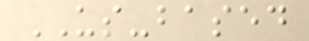US-based
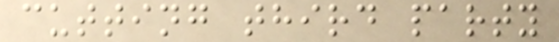cutting third party
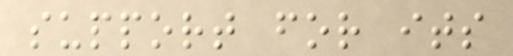support for its
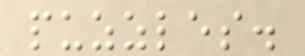puzzles.
